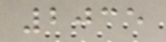2035
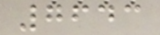7643
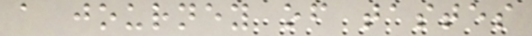a journey of tastes
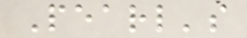Pearl's
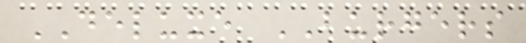DELUXE BURGERS
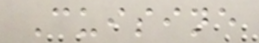Cuisine
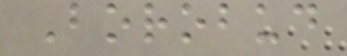Borobud
